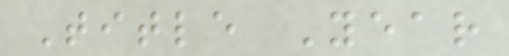Title Year
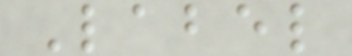Label
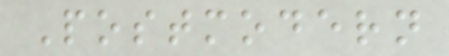Postmodern
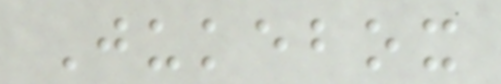Jukebox
